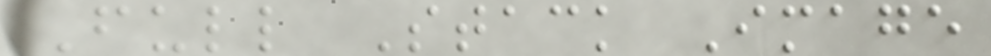Full Stack Image
